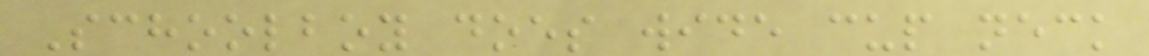Schoolboy does wide cup neck
